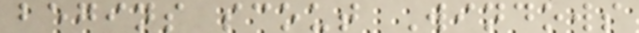begins scout Windows
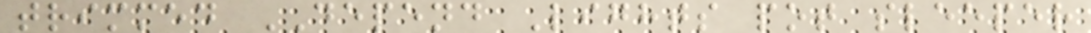trimmed DEPEND Lights pot sleeper
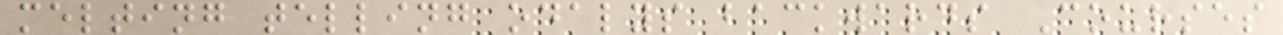melting telling odalys backwards Courses
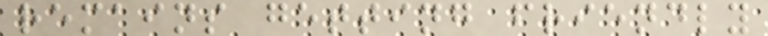remains getting friendly
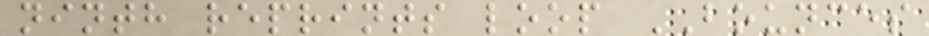ninth reprints loop BOUNCES
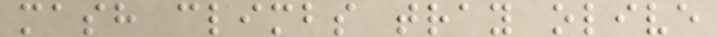mash climbs tray olive
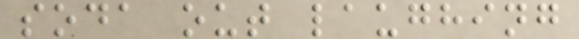soda out laughing
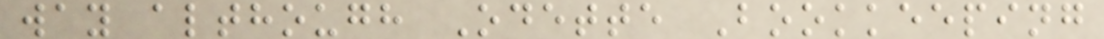way although Odette Bookkeeping
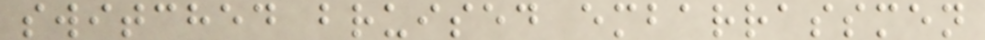switched bruised embarrassmen
